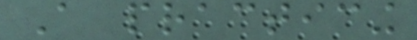A practicing
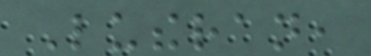Lutheran,
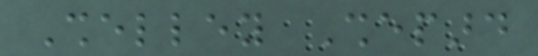Shelley Shepard
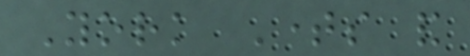York Times and
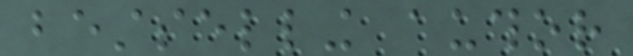bestselling author
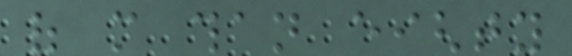of more than eighty
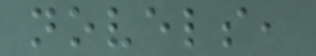novels,
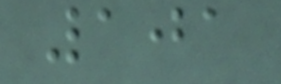101
